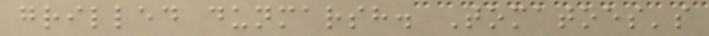grilled dunmarsh. Tomatoes's
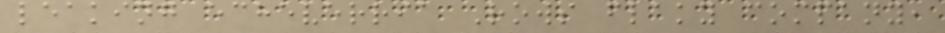leaking echeverria Rows flaky company,
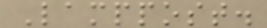Lamppost.
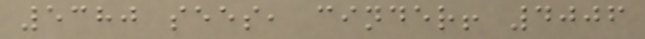5380 sees, cinder! 4006
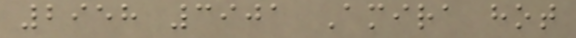2958 3901 Amira hot
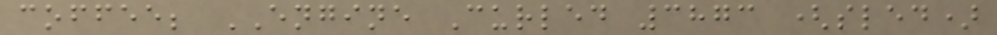coffee; ENGINE Curled 3873 (sled)
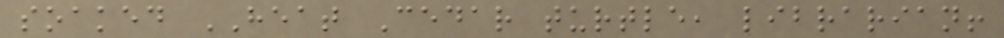soaked HEAT Cedar turtle, librarian!
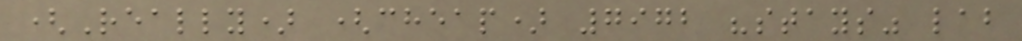(Really) (cheap) 7972 "stays" lab
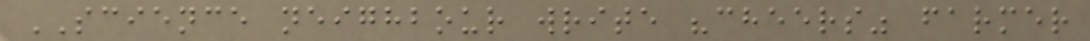SCIENCE neighbour write "cheers" farmer
